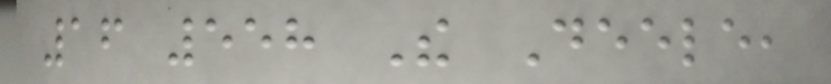16 558 The Deele,
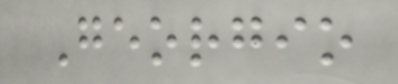Georgio
